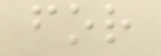for
